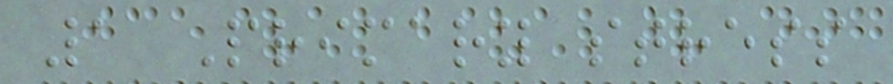1 Primary stress
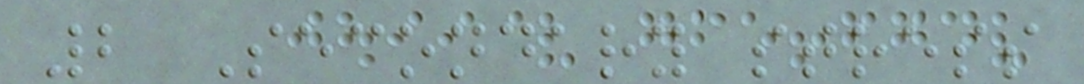2 Secondary stress
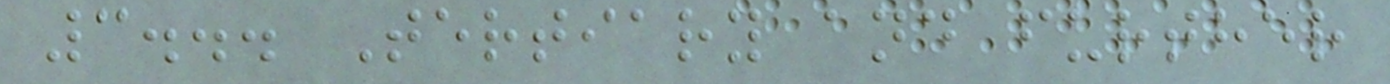3... Tertiary and further
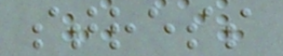stress
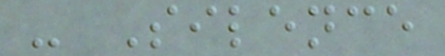- Silence
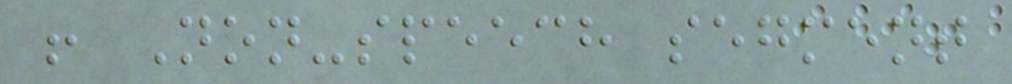! Non-speech segment
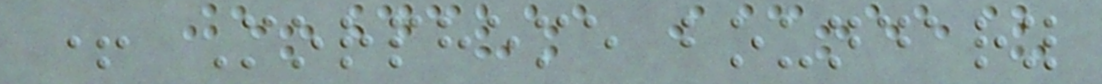+ Morpheme boundary
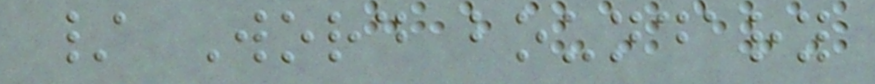/ Word boundary
